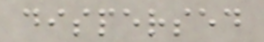dispersed
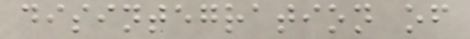disintegration of
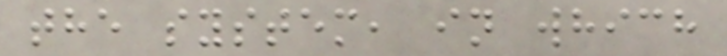the system, in which
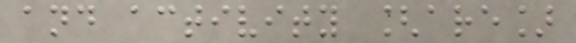and activity [are]
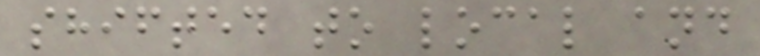shifted to local and
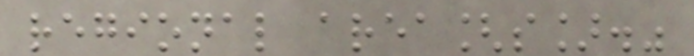regional area[s]."
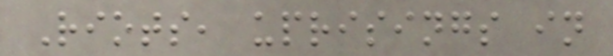Riots, uprisings in
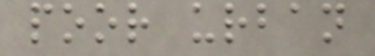poor urban
